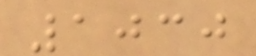1030
